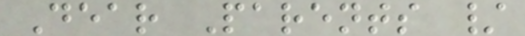Dear Parents /
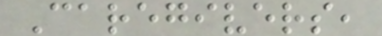Caregivers,
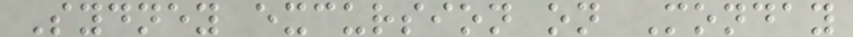Sydney excursion on Monday
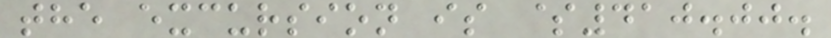the excursion is $410.00.
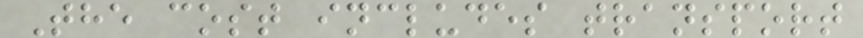The cost includes transport
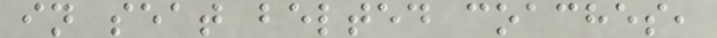in seat belted coaches,
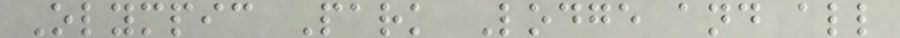Olympic Park Lodge and all
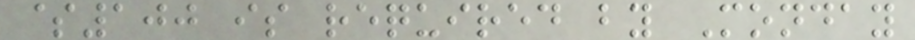$100 is required by Monday
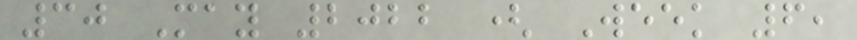30 May 2022 ( Week 6,
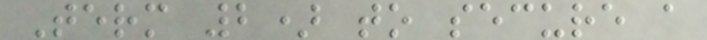Term 2) to secure a
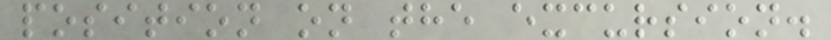position on the excursion.
